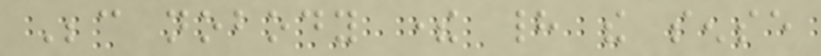Because nobody there had the sense
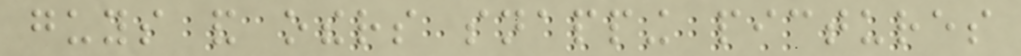guys and others snapping pictures
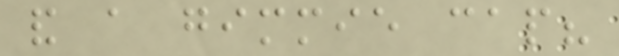and a gimmie cap?
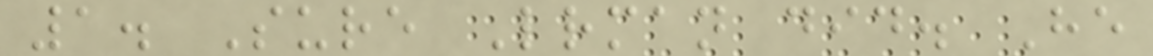1. Sure Letterman did. He
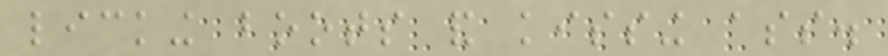licking boots and kissing ass.
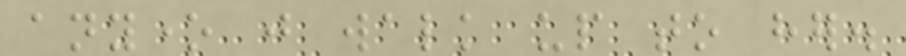anyone just walk up to her.
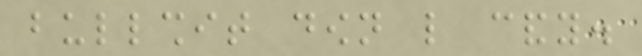bullshit down like candy.
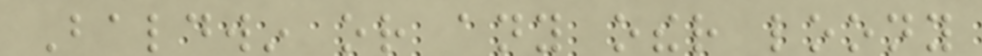Baldwin or any other loony
